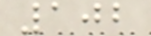102
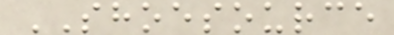SHOESOURCE
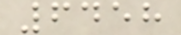6458
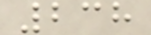238
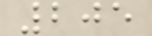205
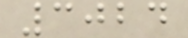3024
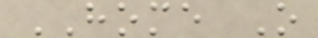HOME O
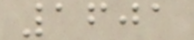1601
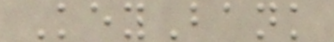KeyBank
